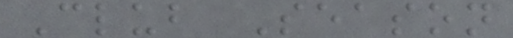Club Season
